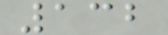132
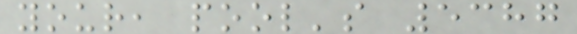your, pool's 5387
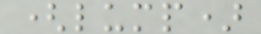(lump)
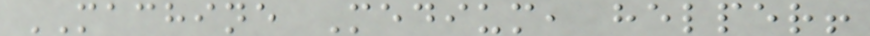MACHINE Medium, helper!
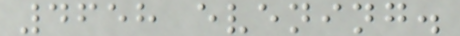4658 evening.
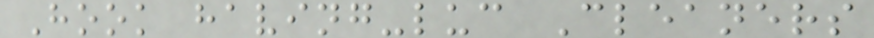Hook having-luc Cleaners
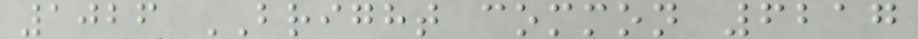1026 BRIGHT common 6217
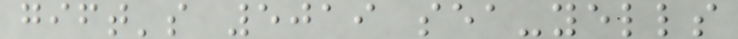gift's 5019 sea-yells
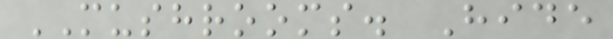MUSHROOMS. Hide
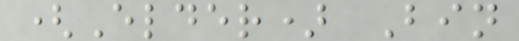(Elder) Bin
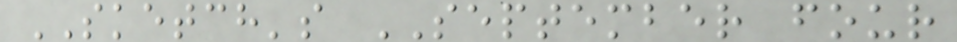SKETCH's SEPTEMBER four
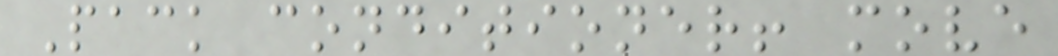Pack conditioner! move
